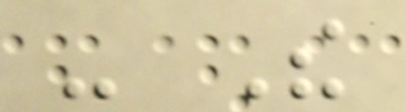- The
